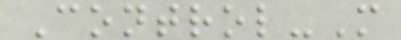Control-M
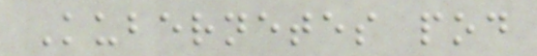Kubernetes pod
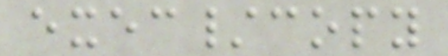exec/copy
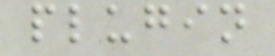plugin
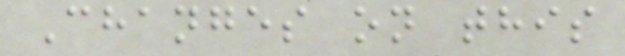Changes on this
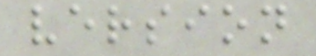version
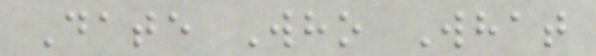Date Who What
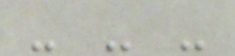- - -
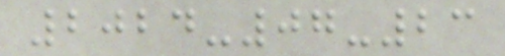2024-07-23
